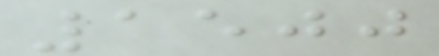1500
